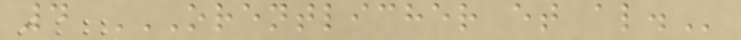4 ORENTLICHER ET AL.
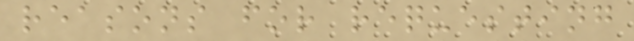reasons for requesting
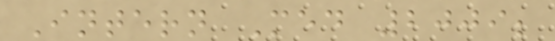Intern Med 2009;
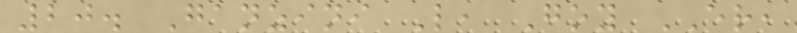20. Ganzini L, Goy ER,
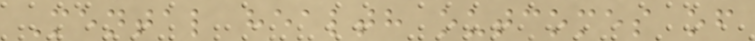Mental health outcomes of
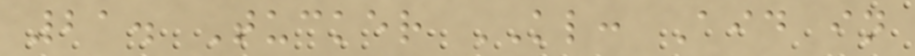21. Tucker KL: Aid in
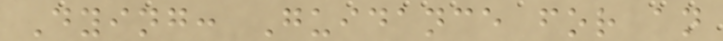Dying: Guidance for an
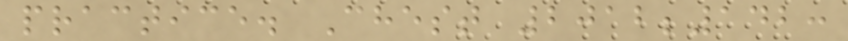practice. Chest 2012;142:
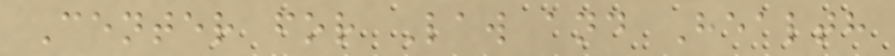Center for Law and Health
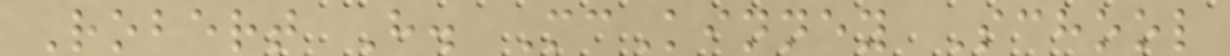Robert H. McKinney School
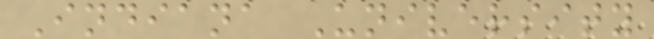Indiana University
